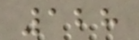128
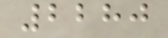2280
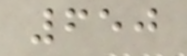650
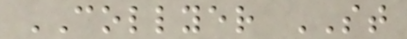COLLYER ST
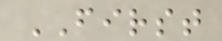FIRST
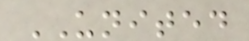UNITED
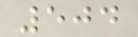504
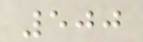500
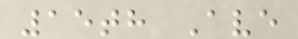15th Ave
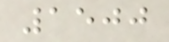1500
